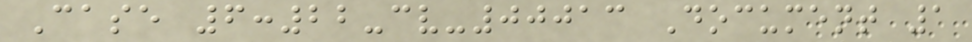Case 6:22-cv-00013 Document 1
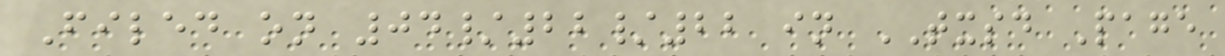Filed on 04/22/22 in TXSD Page
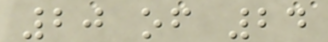20 of 24
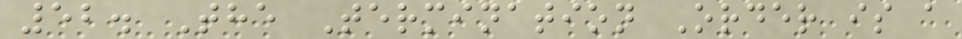52. The Termination Order is a
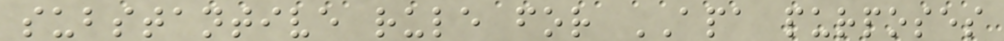substantive rule for APA purposes
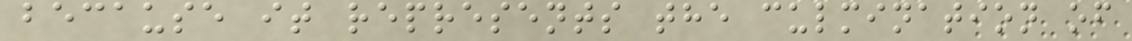because it represents the culmination of
